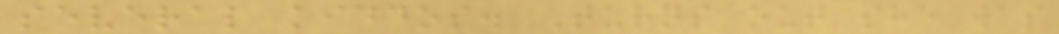several kiddos. Turns out she was
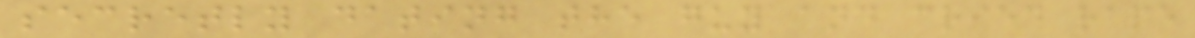secretly dating the guy and cried rape
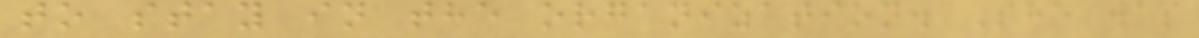to stay in the organization. She was
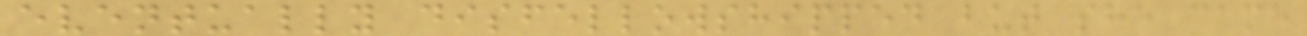eventually disfellowshipped but she came
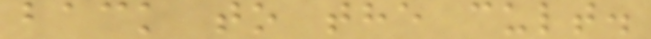back to the cult.
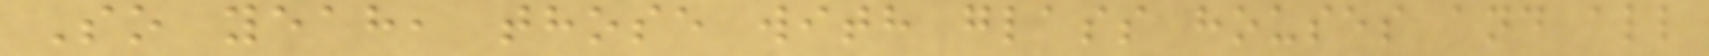So yeah, those with glass houses and all
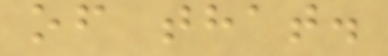of that.
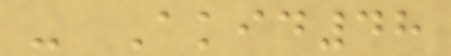- Akid48
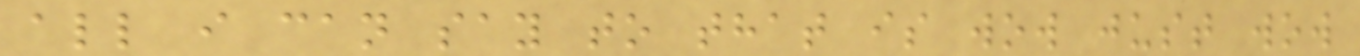all i can say to that is wow just wow
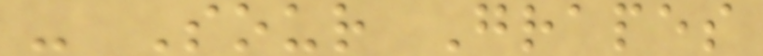- Sour Grapes
